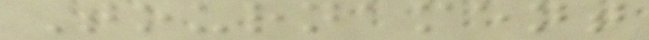Tournament
